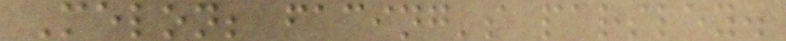Melon; facing's parsley.
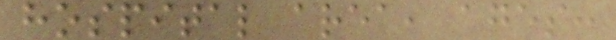hospital area, ages:
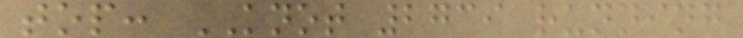top: KNOT 2739 running
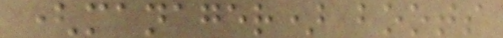(manager) boots
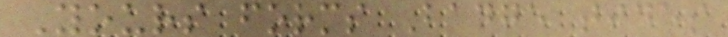Yours forms Badge tides
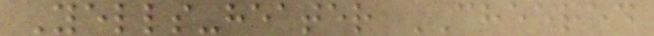Yells-heater CHEERED
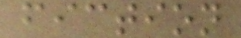fiction
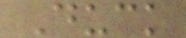Duck
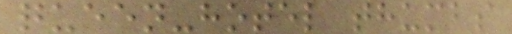queen-hotel thumbs
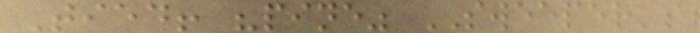Tied! "pine" SWEEPER's
